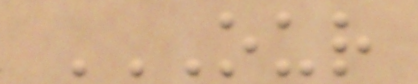OUR
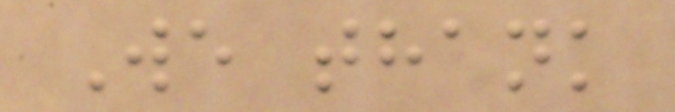We thank
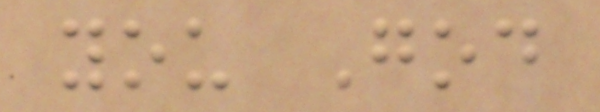you God
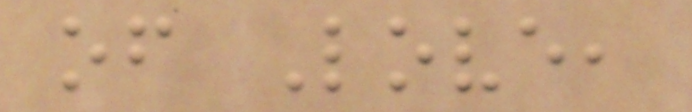of Love,
